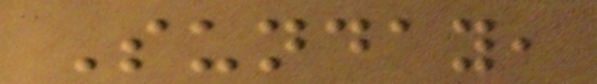Sunday,
